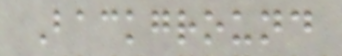Background
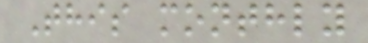This monthly
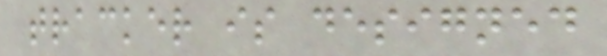tracker is designed
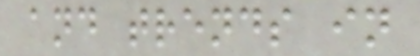and trends in
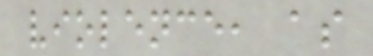violence, as
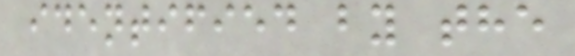identified by the
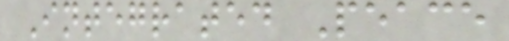Integrated Peace
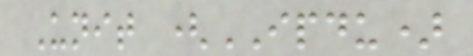Unit (IPDU)
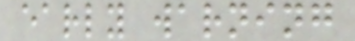early warning
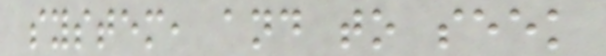system, and to seek
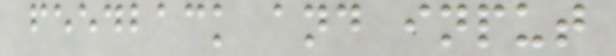feedback and input
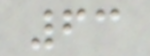63
